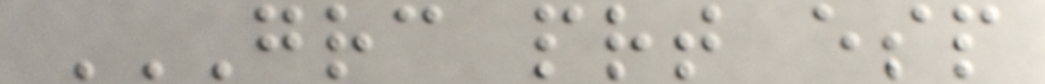GRC PRT ESP
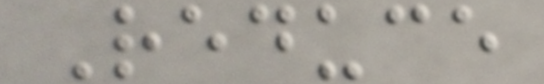Reduce
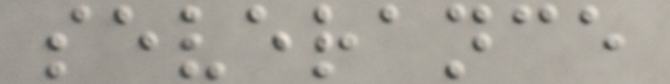severance
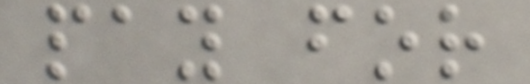pay for
